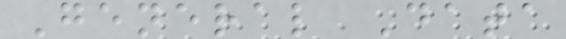General Data
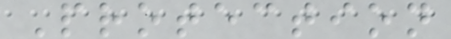Protection
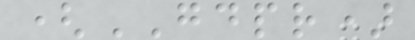(GDPR)
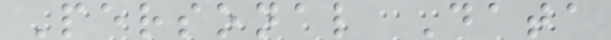Personal Data
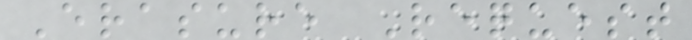Erasure Request
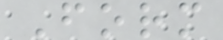Form
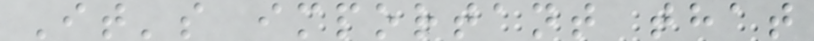It's important that
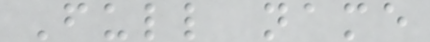Full name
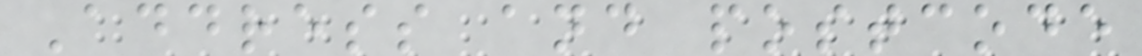Address and postcode
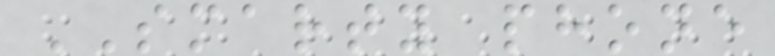SMARTY phone
